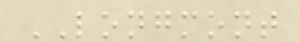LONGMONT
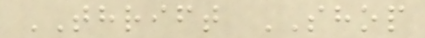THRIFT SHOP
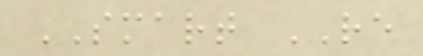SMART RE
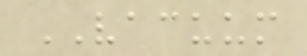VACUUM
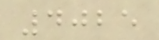4025
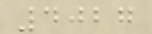4027
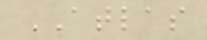ATLAS
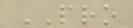PRO
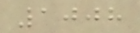1008
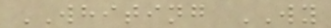WHITING WY
